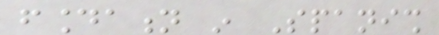foundation in Spanish
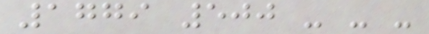1779 500 - - -
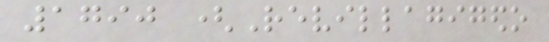1790 (Revillagigedo
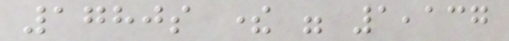1780s there were 1,137
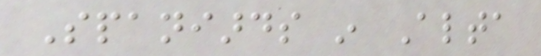Spaniards in Alta
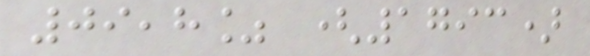09,8% (1793)
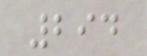294
